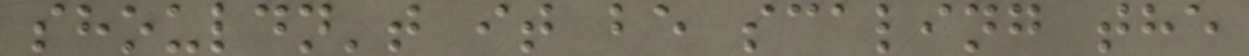shouldn't it be scaling the
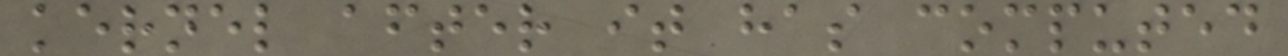kernel after it has computed
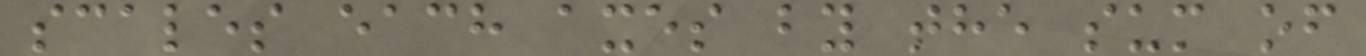scales each axes by the sum of
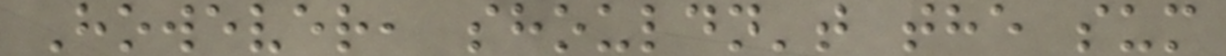However, shouldn't the sum
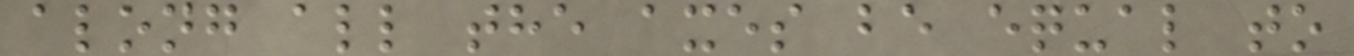along all the axes be equal to
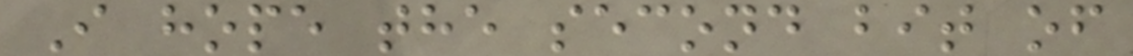I hope the second bit of
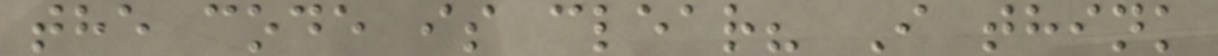the code is clear? I think
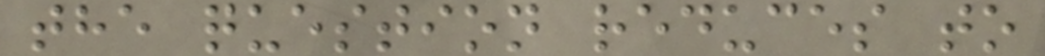the question reduces to
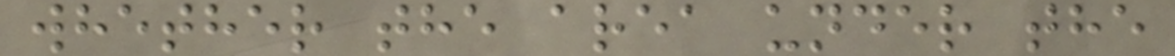whether the area under the
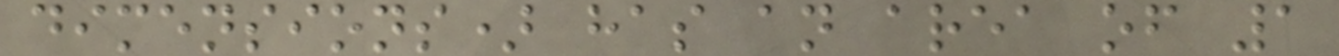dimensions) has an area of 1
